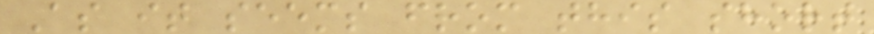As it seems from this short
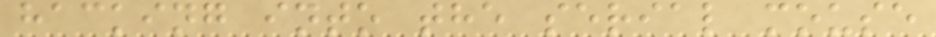hacking into the serial mouse
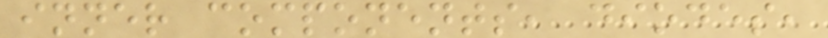inner components, diodes,
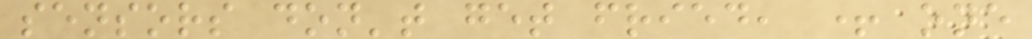sensors don't get fried, + one
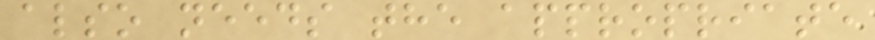also needs the appropriate
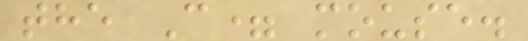the C= mouse.
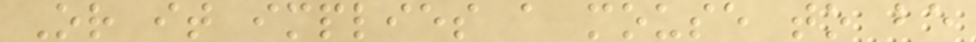Or it implies a mouse to be
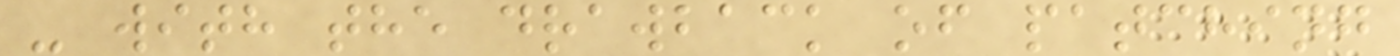- with the drawback of patching
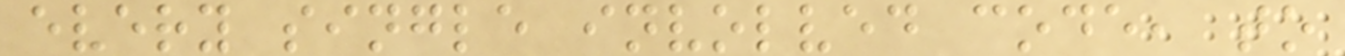every single involved code, to
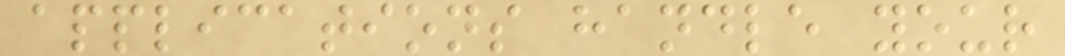applications handle your
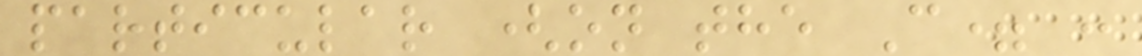particular (on the C= :
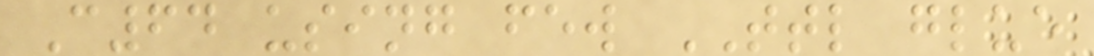C64 using few TTL glue
